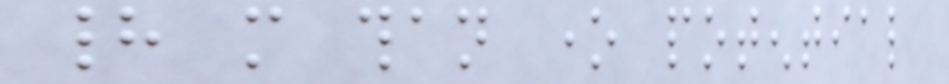had more than one potential
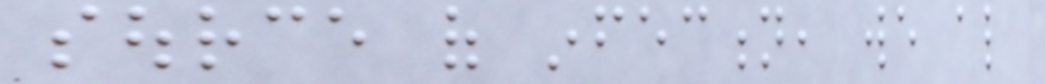source of infection, we also
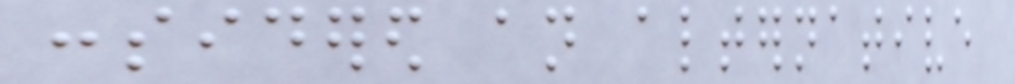considered an alternative
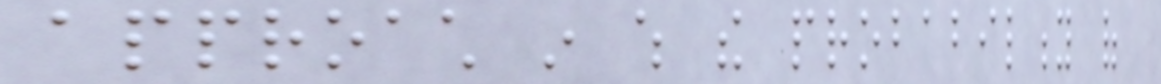approach in which the probability of
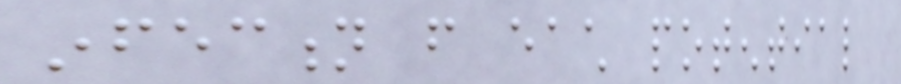infection from each potential
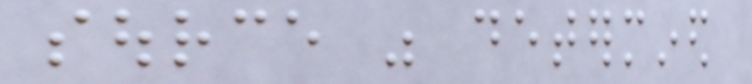source was determined
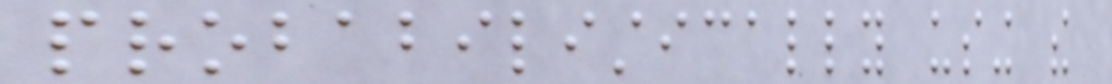probabilistically using the
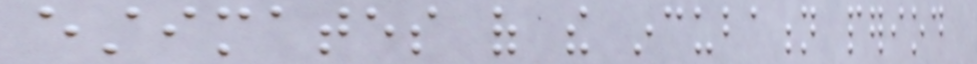estimates of the incubation period
